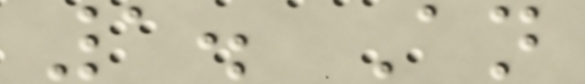1. An
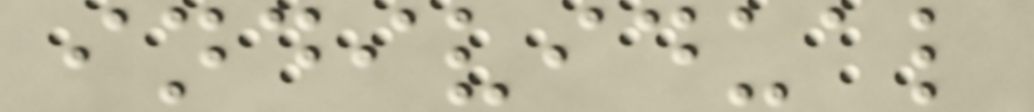individual
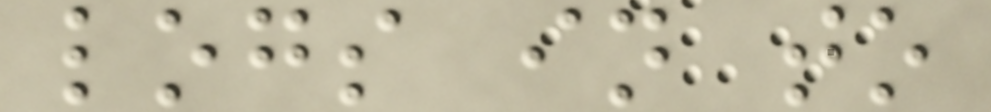logs in to
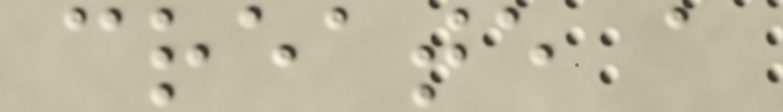create a
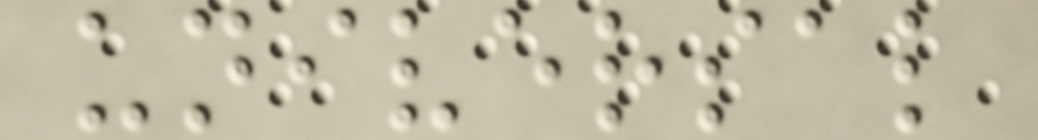universal
